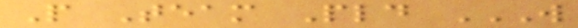P Team Pld W
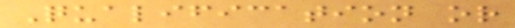Qualification or
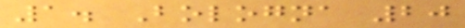1. Bologna 20
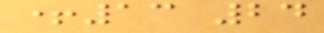+13 24
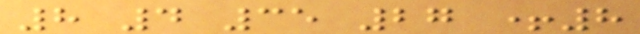8 4 35 27 +8
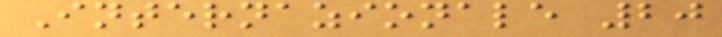Internazionale 20
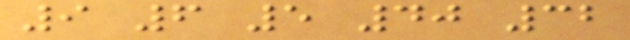9 6 5 40 32
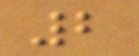2
